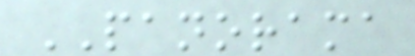PANORAMA
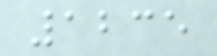1235
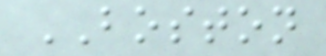BOSTON
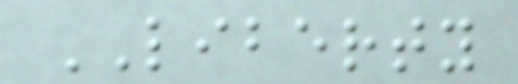LIBERTY
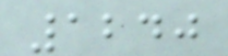1240
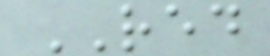RED
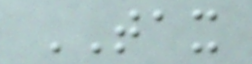TAX
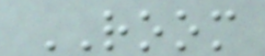ROOM
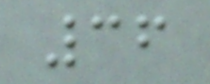36
